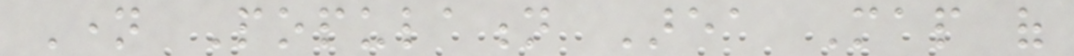Name Population Area Map of
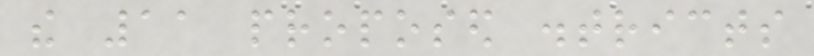the 11 proposed districts
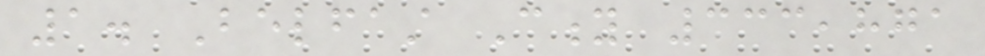1. Belfast City 333,871
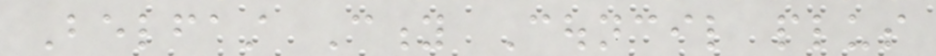Belfast City Council plus
